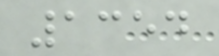1354
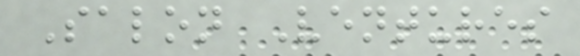Salon Ventures
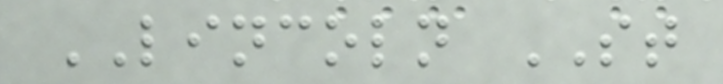LINCOLN ST
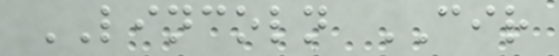LINCOLN CIR
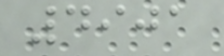4901
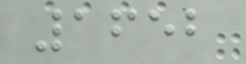1652
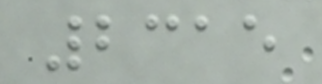2315
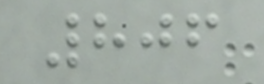806
